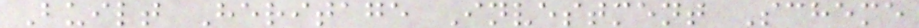Built Heritage Investment Scheme
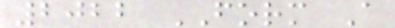2022 FORM A
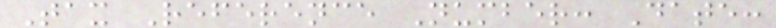Tax Reference Number: Date:
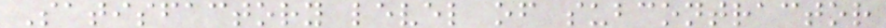Satisfactory level of subcontractor
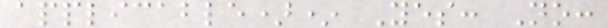applicable)* Yes: No:
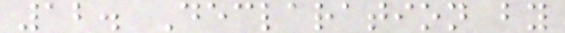12. Declaration by
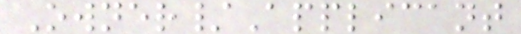Owner/Applicant
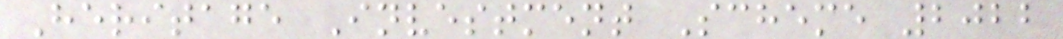Heritage Investment Scheme 2022
